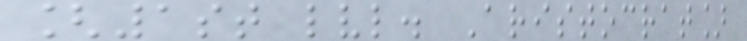[1st lvl. Aristocrat]
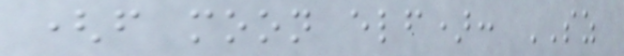(f moon elf): SZ
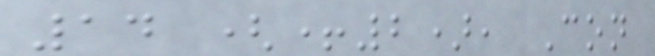14 (+2), Con
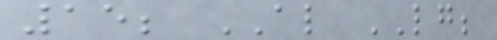15; AL LG;
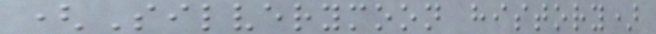(Silverymoon history)
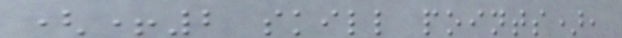(+2 skill points),
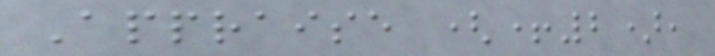Appraise (+2),
